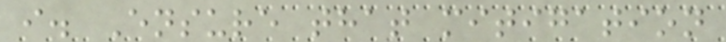i. Ensure that mitigation
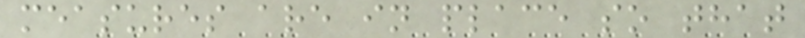measures are in place so that
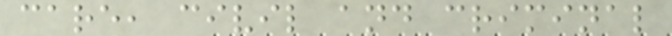care, civil and criminal
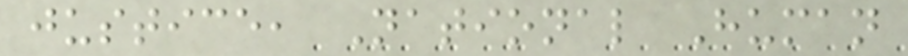justice, National Human
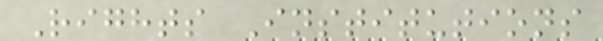Rights Institutions
